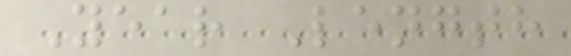Year Length
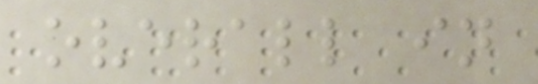overall in
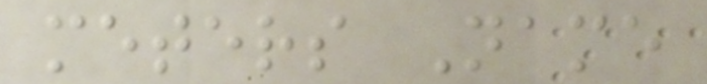meters Name
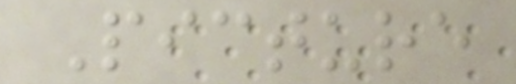Picture
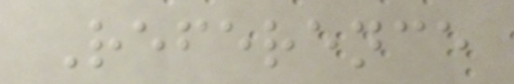Reference
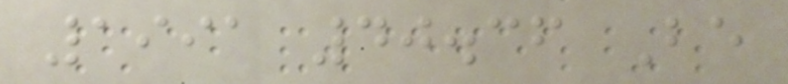1991 40.36 Be
